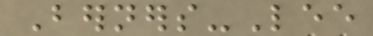Berners-Lee
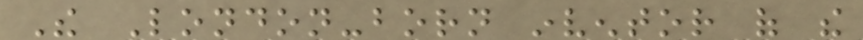The London-born inventor of the
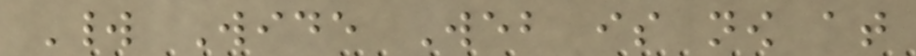World Wide Web is now at
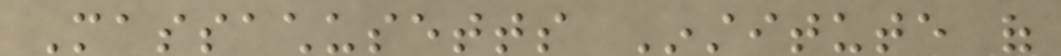Massachusetts Institute of
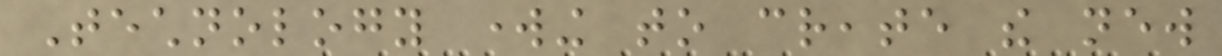Technology working to create the new
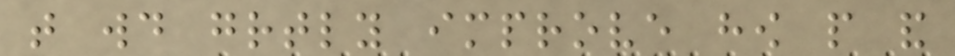that would greatly improve how people and
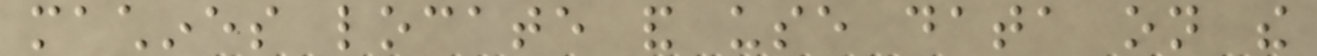machines locate and use data on the
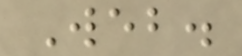Web.
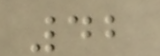42
